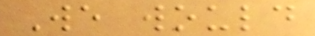We would
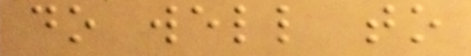do well to
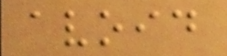avoid
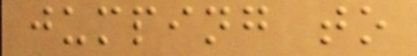jumping to
